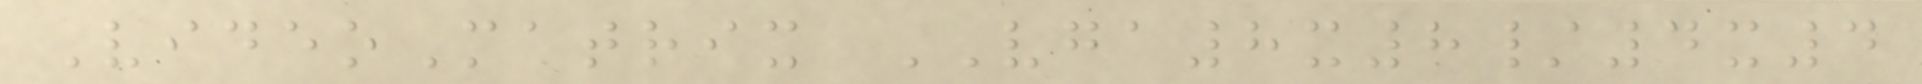VideoMatrix VGA8x8/4x4
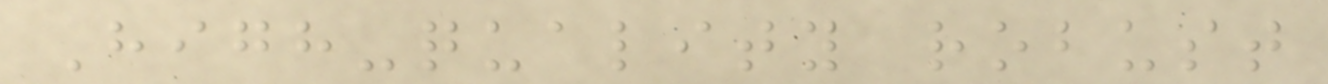High-quality robust
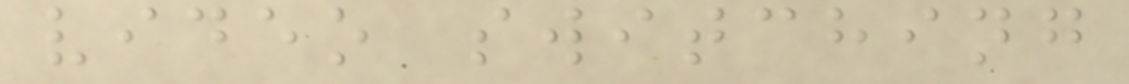video switching
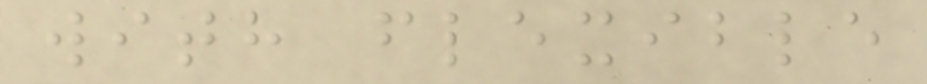with flexible
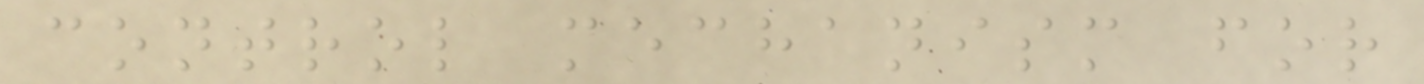control mechanism for
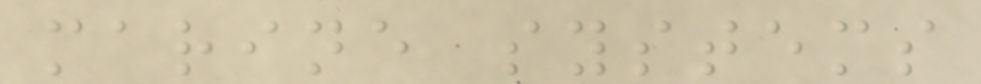marine systems
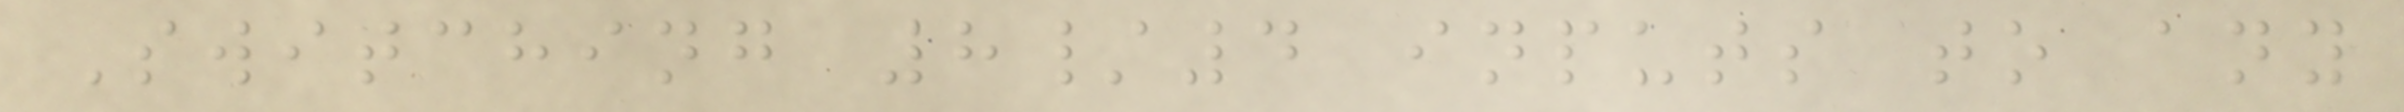Switching 8/4 inputs to any
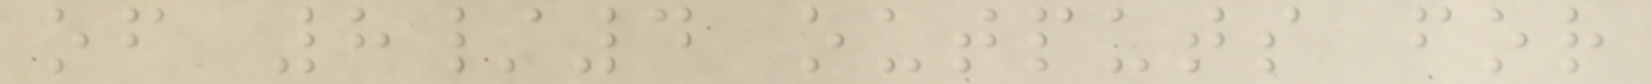of 8/4 outputs for
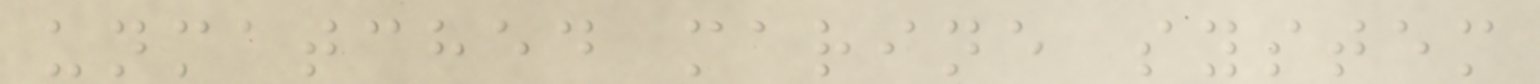unmatched marine system
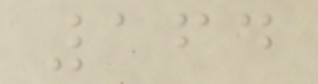164
